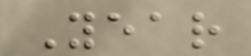Year
